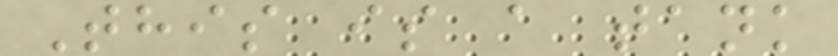This is a tank
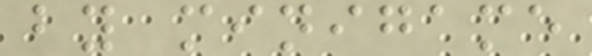by minigame
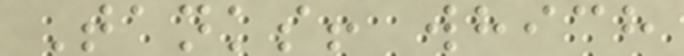Tanks! which
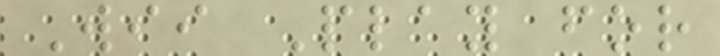Wii Play for
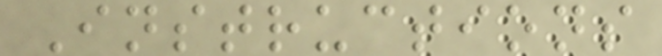Instructions
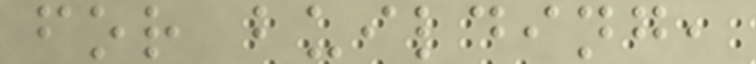for building,
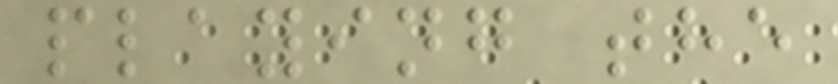playing the
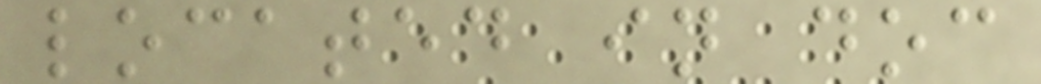located in doc
